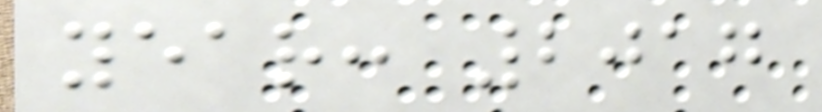year: 2017
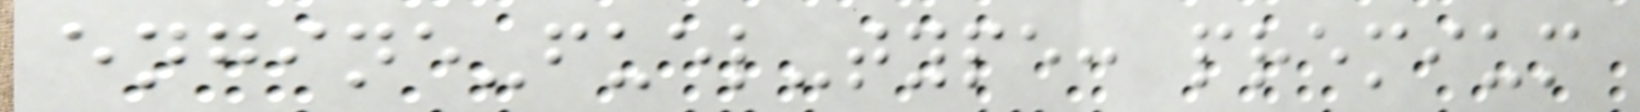engine-fuel-type: premium
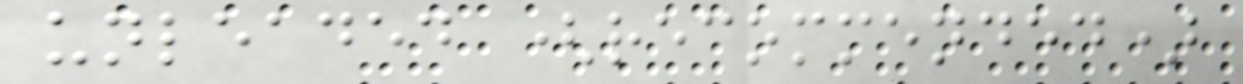unleaded (recommended)
